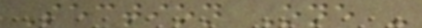Section One -
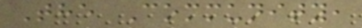The Community,
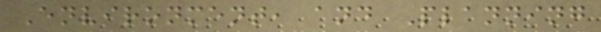Environment, and Planning
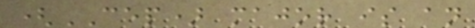(CEP) major is an
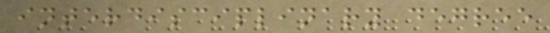interdisciplinary degree
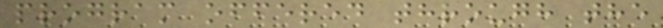program offered through the
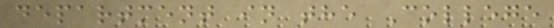department in the College
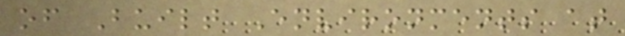of Built Environments at
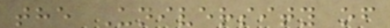the University of
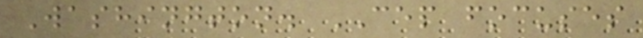Washington. CEP focuses
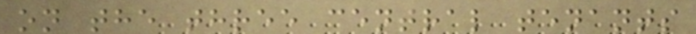on the three central tenants
